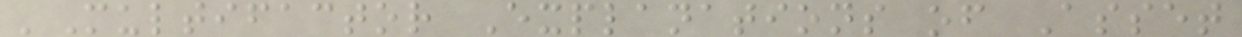'Multifactor Explanations of Asset
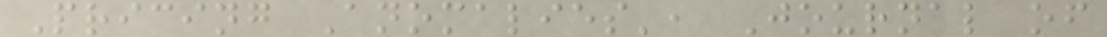Pricing Anomalies', Journal of
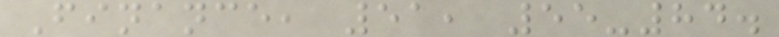Finance, 51, 55-84.
